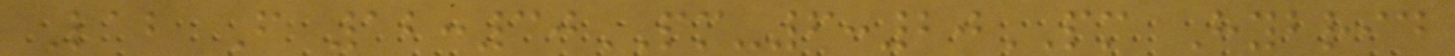Lab F 12:30PM-6:20PM Hybrid
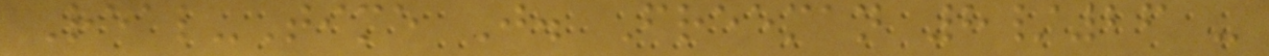Real-Time J. Freeman 8/26 -
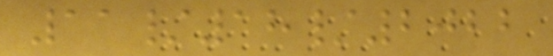11/18/2022
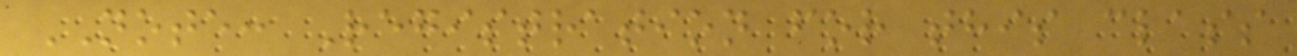NOTE: Registration for this class
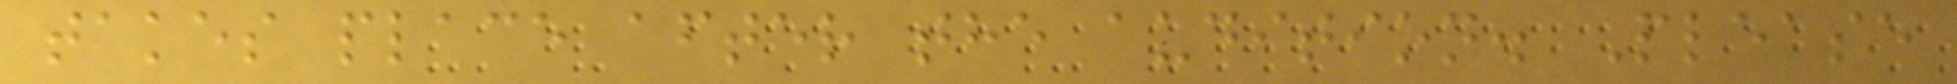takes place after the audition. Please
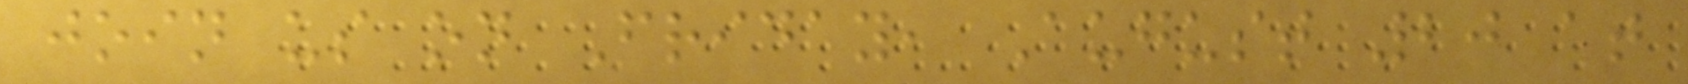join us on Friday, August 20 at
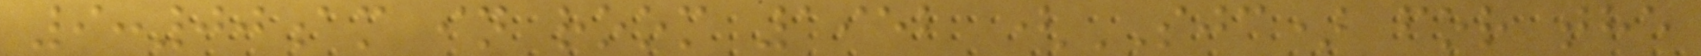9:00am in room 1952 (SJC) for the
